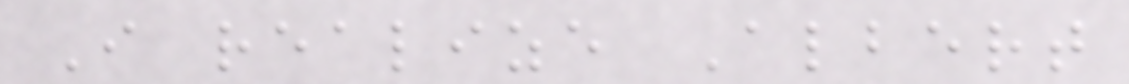I realize Albert
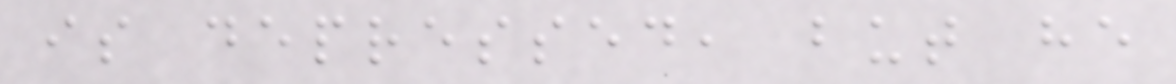is depressed, but he
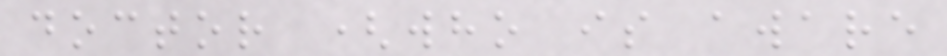doctor (who is aware
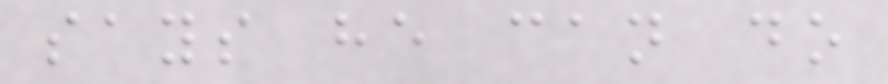says he can do
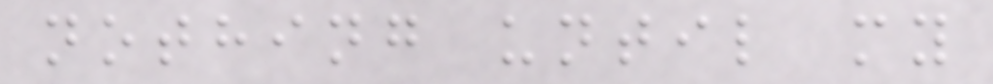nothing until my
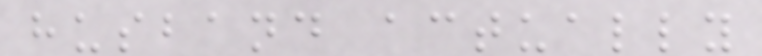husband actually
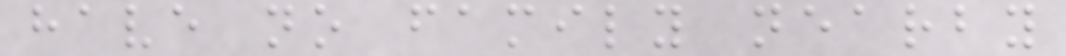have no family nearby
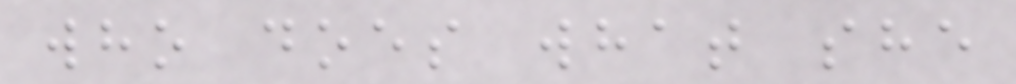who does what she
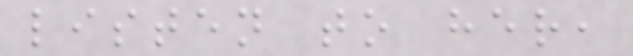listen to her,
